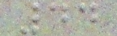44
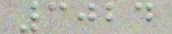3024
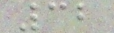32
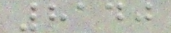8140
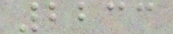2233
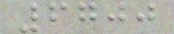6700
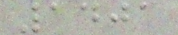1401
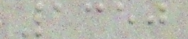1350
